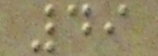49
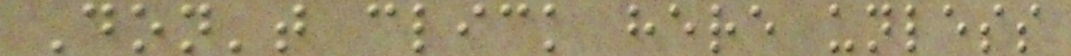Don't click here unless
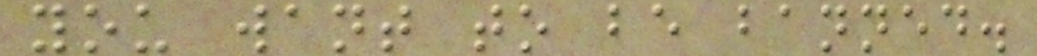you want to be banned.
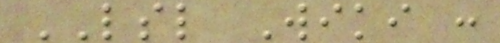LSL Wiki :
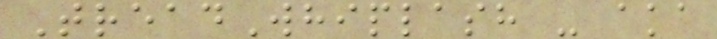TreadWhiplash - aka
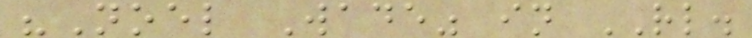"Noel Wade" in RL.
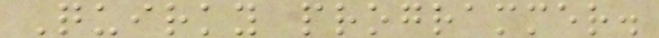Quirky programmer.
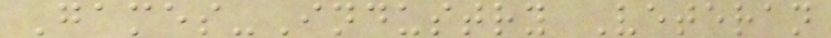Games-Industry Veteran
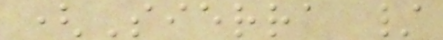(Sierra /
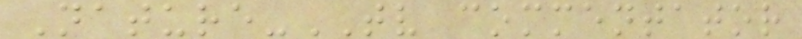Nature-TV commentator
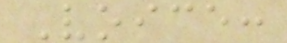Voice:
